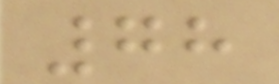78
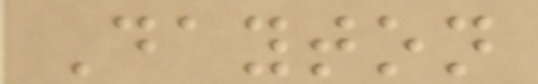Dayton
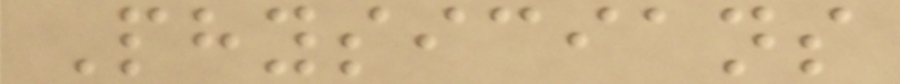Physicians
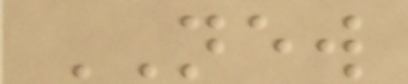NEW
